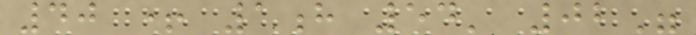40 + 1h 54' 02"
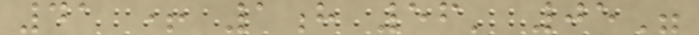41 + 1h 56' 05"
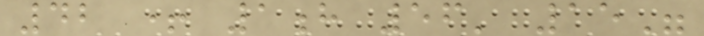42 + 1h 56' 15"
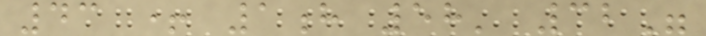43 + 1h 58' 32"
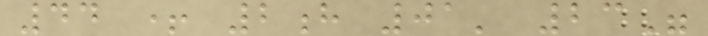44 + 2h 01' 23"
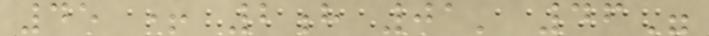45 + 2h 01' 46"
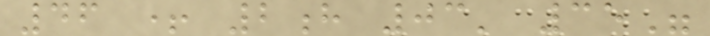46 + 2h 03' 35"
